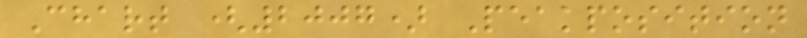Chart (2007) Peakposition
